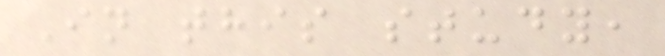In this study,
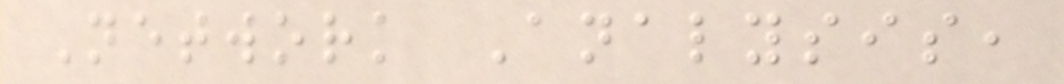Network Analysis,
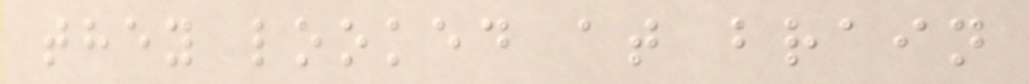they looked at brain
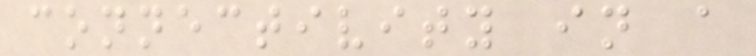connectivity in a
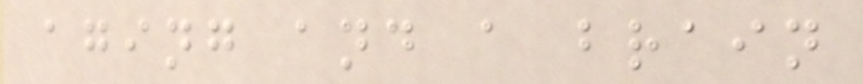aging and a brain
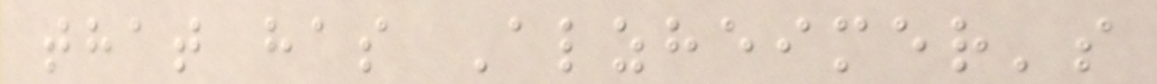that has Alzheimer's
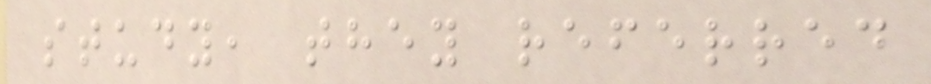study, they referred
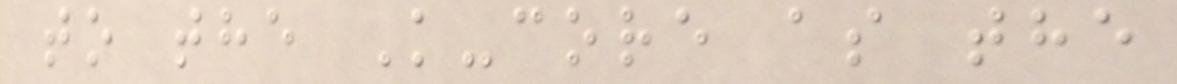to the K-core as the
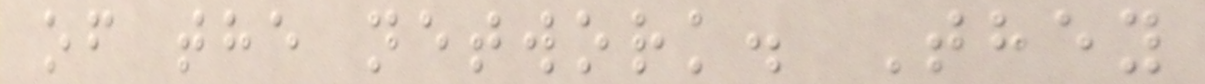of the network. They
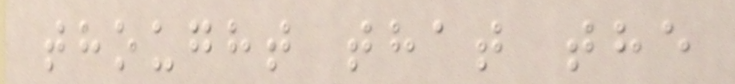thought that the
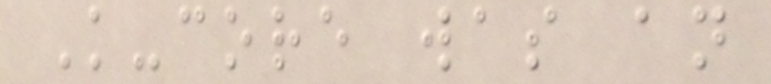K-core was an
